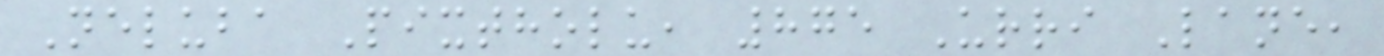Neluba Pixtholu, 875 Urri Lane,
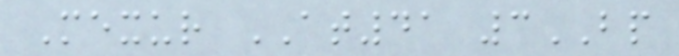Mexur AT41 3BP
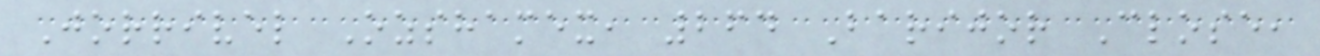Jorrivel Ozshamex, 264 Barijor Close,
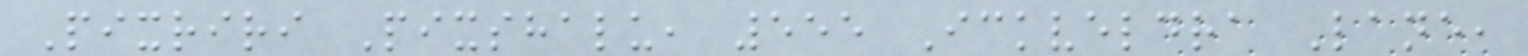Pixriri Pixshalu, 555 Ickveldra Lane,
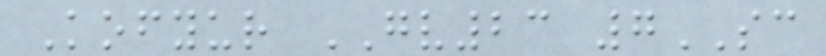Kofyur GV23 7SC
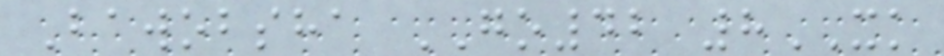Bawobsha GO42 8XK
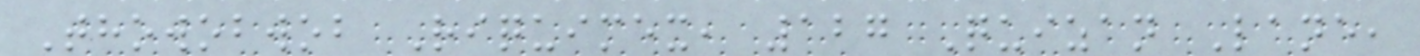Thowobwob Riquimex, 127 Quizan Lane,
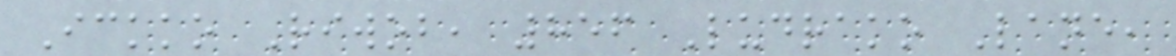Ickko Riwob, 856 Ludrako Lane,
